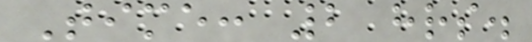Time: 2 hrs.
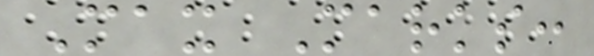Max Marks:
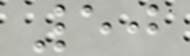50
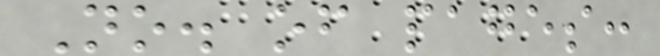No. of pages:
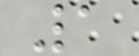1
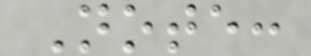Note:
